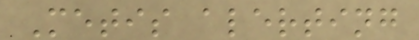Metis alerting
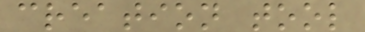creation tool
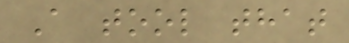A tool that
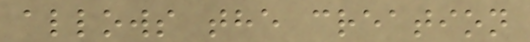allows the creation
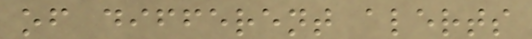of different alerts
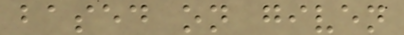based on given
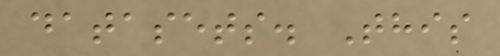datasets. This
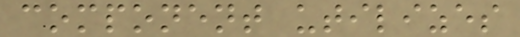component utilizes
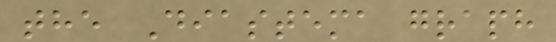the Diastema graph
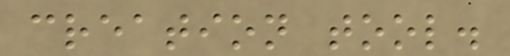creation tool.
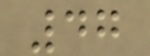47
